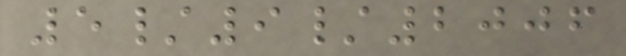5/9/2006
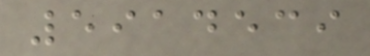5914539
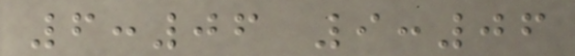6:06 9:06
